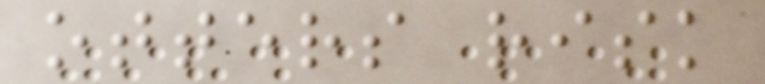otters risk
